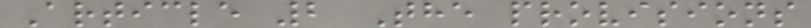Article 2 The provisions
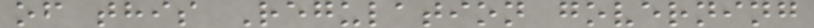of this Regulation governing
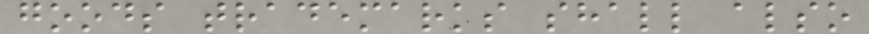goods trademarks shall also
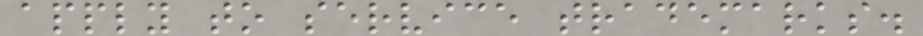apply to service trademarks.
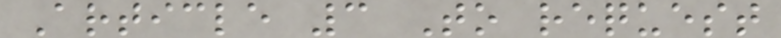Article 3 To request
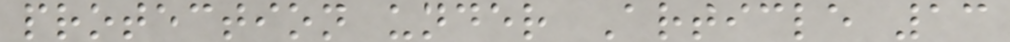protection under Article 13
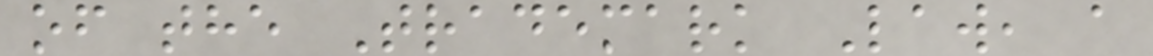of the Trademark Law, a
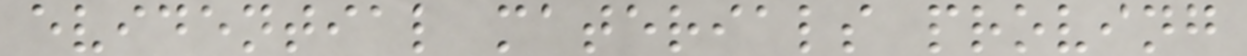evidential materials proving
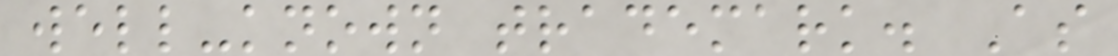well-known trademark. As
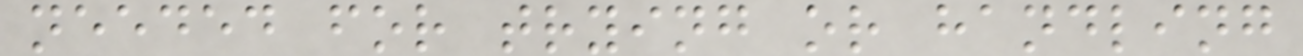needed for trying or handling
